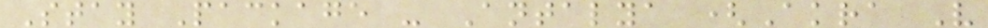Stay Package - Antalya (Akra V
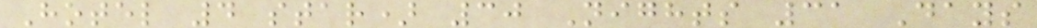Hotel 4 star) 30 Nights 31 Days
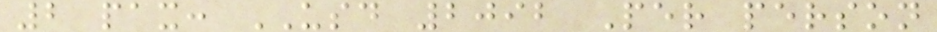2 pax: USD 2092 Per person
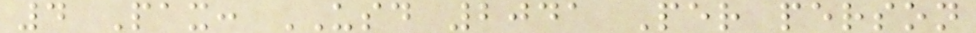4 Pax: USD 2041 Per person
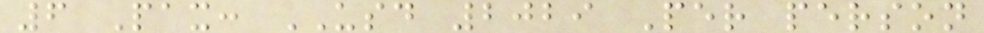6 Pax: USD 2029 Per person
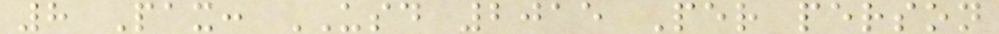8 Pax: USD 2015 Per person
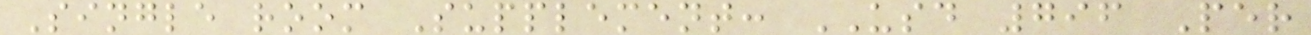Single room Supplement: USD 796 Per
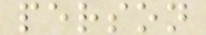person
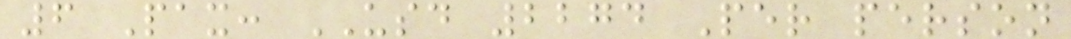6 Pax: USD 2274 Per person
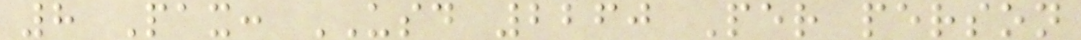8 Pax: USD 2260 Per person
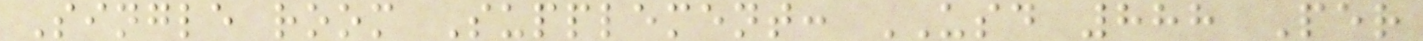Single room Supplement: USD 888 Per
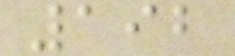192
